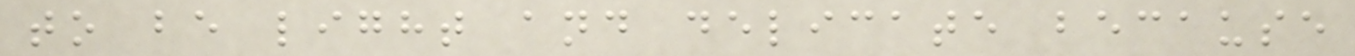to be light and delicate because
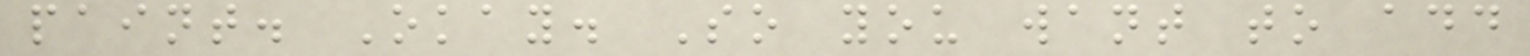paint. Okay. So you want to add
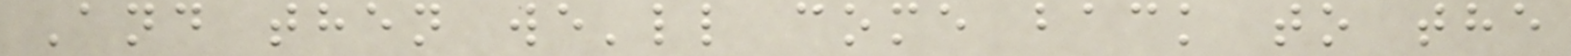And then we'll come back to the
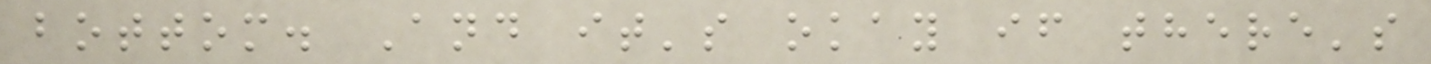bottom. And it's okay if there's
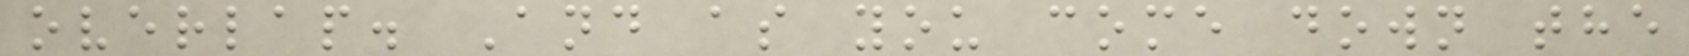overlap. And as you come down the
